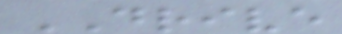DRIVE
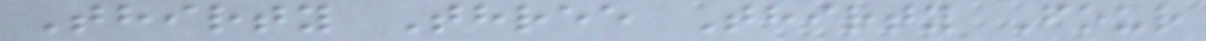Thirty Three Thirty Four
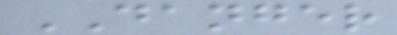DANGER
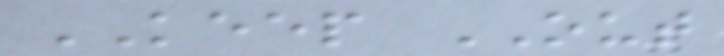KEEP OUT
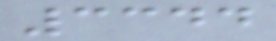3344
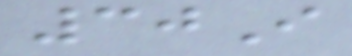30I
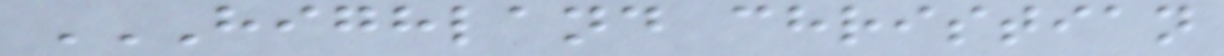HIGHLAND CHRISTIAN
